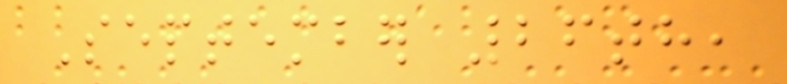September 26th,
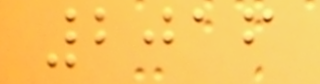2016
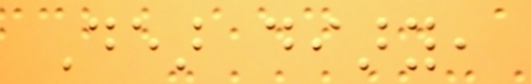Dear diary,
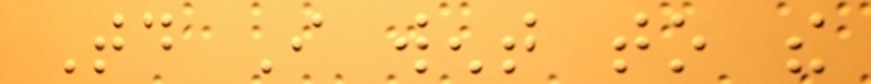Today I went to the
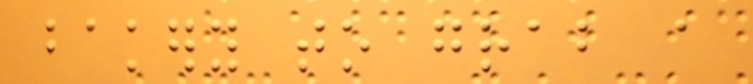bakery to grab a
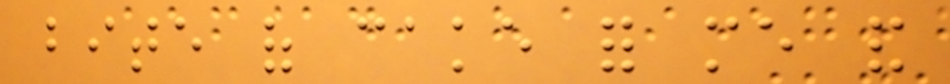bite of cake for me and
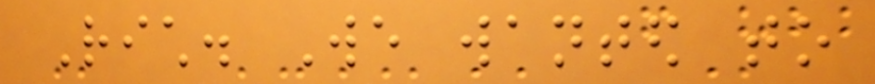Rich. We wanted to
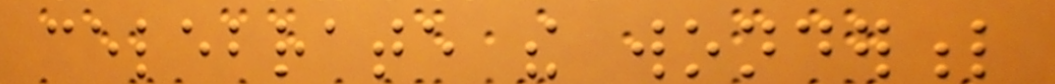celebrate the wonderful
